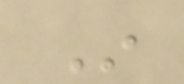In
